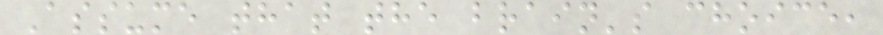Assume that the brain's choice,
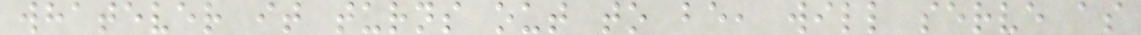whatever it turns out to be, will serve as
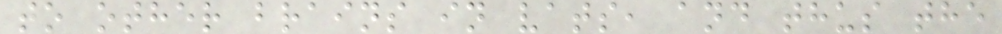to other brains in vats, and thus the
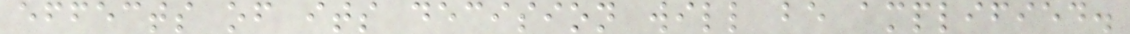effects of its decision will be amplified.
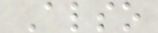Also
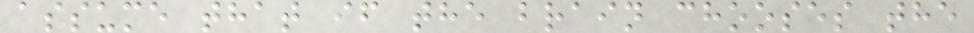assume that if the brain chooses the
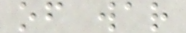of war
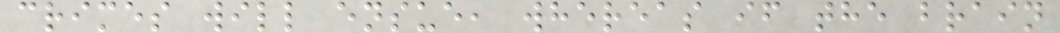crimes will ensue, whereas if the brain
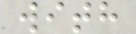with
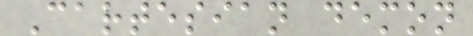Cartesian demon
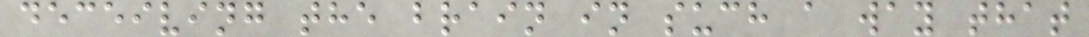deceiving the brain in such a way that
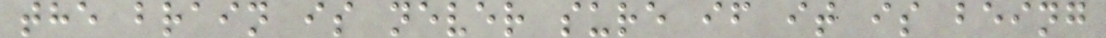the brain is never sure if it is being
